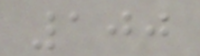100
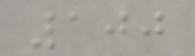100
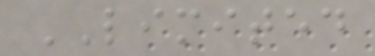LIMITED
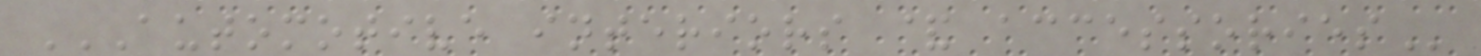AUTOMOTIVE INTERIORS & ACCESSORIES
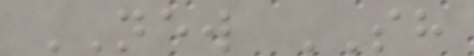NEW SH
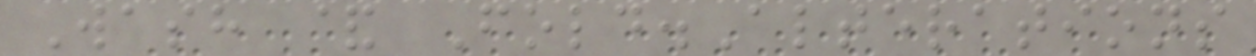Wash & Fold.Alterations
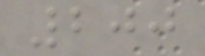200
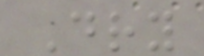Dry
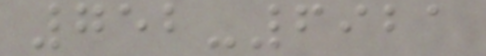752-6921
